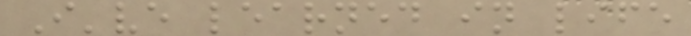I've learned in life
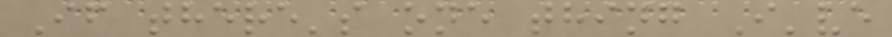If there's one thing I've
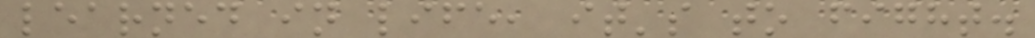learned in life, it's to fight.
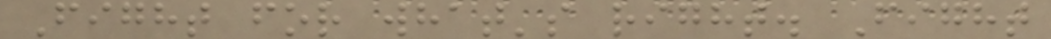Fight for what's right. Fight
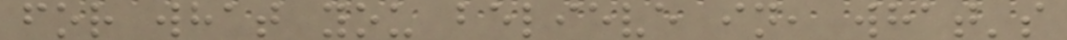for what you believe in, what's
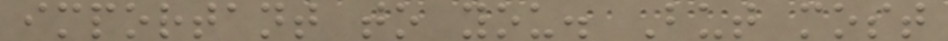important to you. But most
